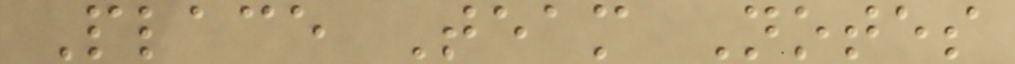Place Team Notes
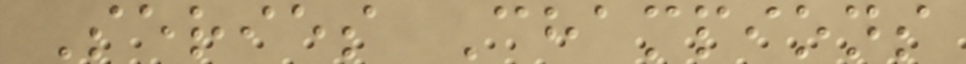Series Champions
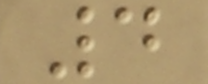4
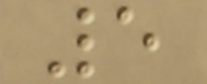5
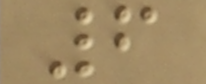6
